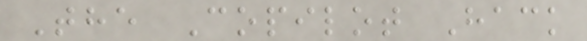The Copilot Hack
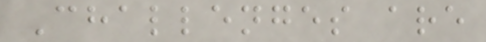Challenges are
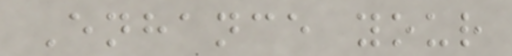Enhance your
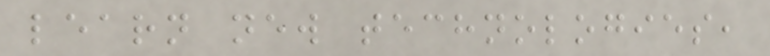learn new technologies,
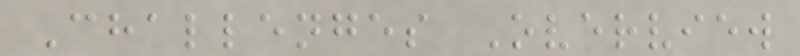Challenges Overview
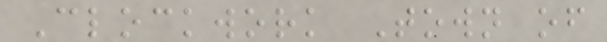Clockwork Town of
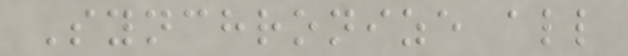Synchronize all
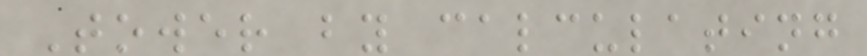Tower by calculating
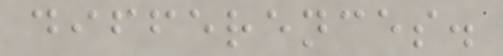differences.
